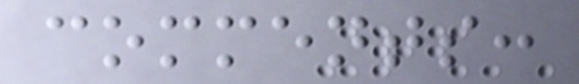comments:
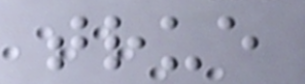true
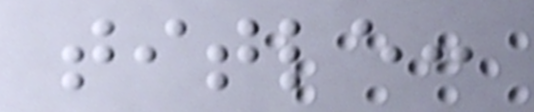title:
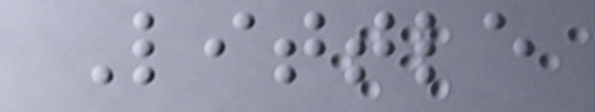Little
